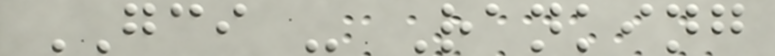GCI - Ranking
